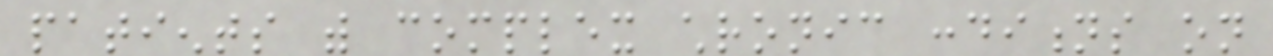patients with complex chronic conditions on
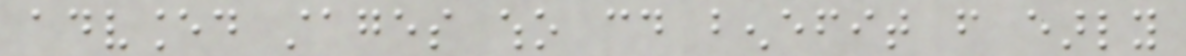advanced stages who could benefit from early
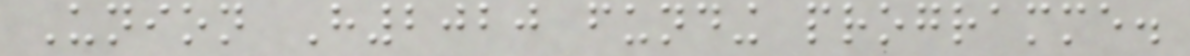Union H2020 funding programme.
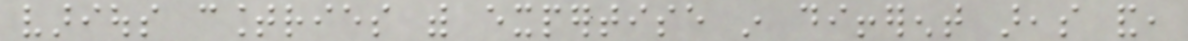various countries with expertise in different areas and,
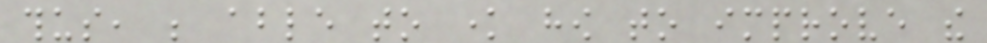thus, be able to know how to improve the
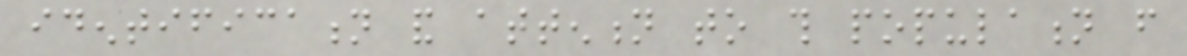identification and attention to this population from
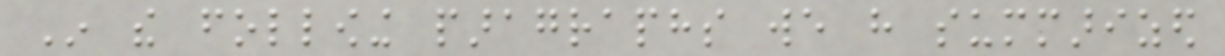In the following paragraphs we have summarized
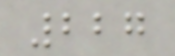227
